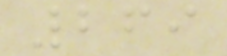269
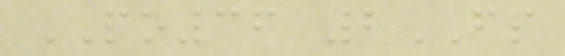PO36 2FS
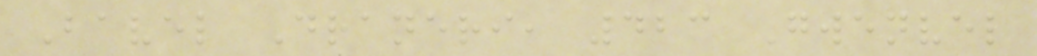Bavel Draneri, 423 Gwenvel
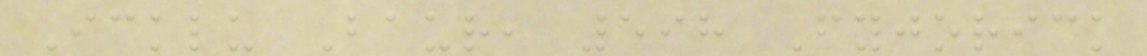Icklu Baur, 598 Fyjorick
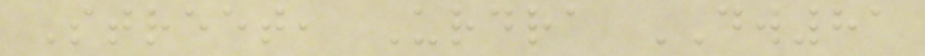Street, Urdra DW81
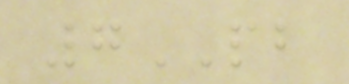7PB
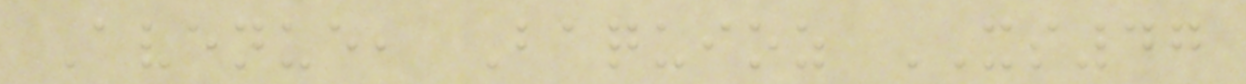Avenue, Baquioz XS47
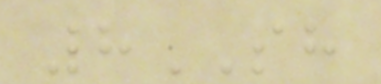8SH
